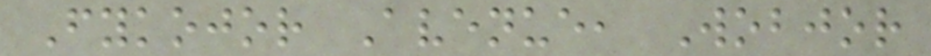Fykojor Avenue, Wobjor
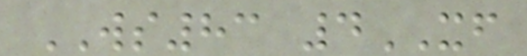WS83 4XF
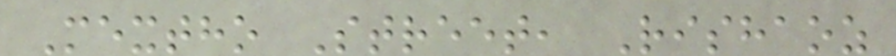Mextho Street, Rishaoz
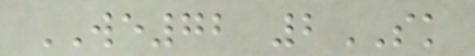WE72 2SK
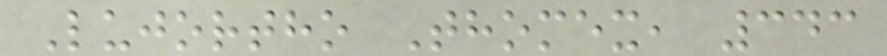Lujortho Thomex, 343
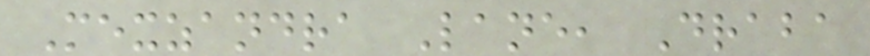Mexzandra Lane, Draba
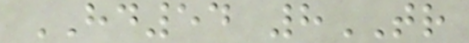HD54 8TR
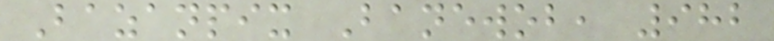Bazanpix Banewob, 982
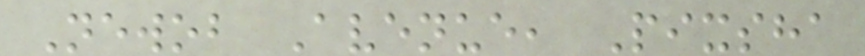Newob Avenue, Pixsha
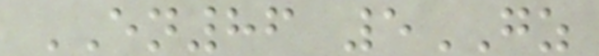EN86 5GZ
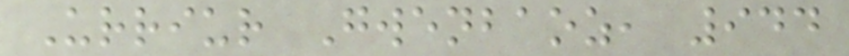Urriur Gwenbaoz, 944
